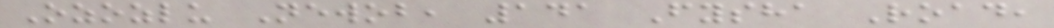Ozozlu Newob, 141 Fysha Road,
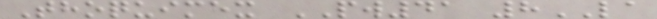Thoquimex PW41 8LA
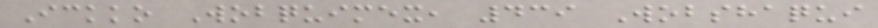Ickko Wobquimex, 439 Wobshaqui
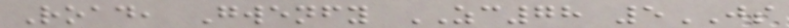Road, Gwenfy ZC78 5JS
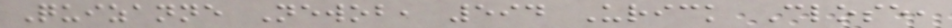Quizanne Newob, 594 Urick Close,
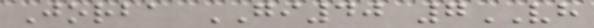Jorba GI40 7VH
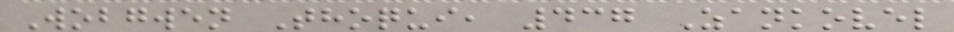Wobgwen Thoqui, 437 Zankovel
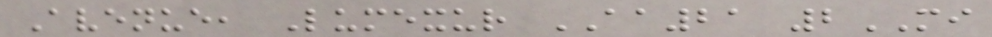Avenue, Lumexur AA21 2MI
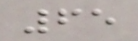65
